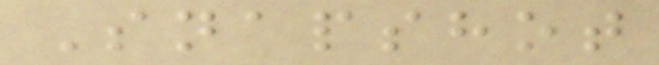Snapshot
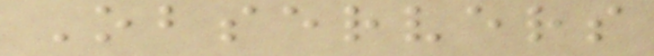Observers
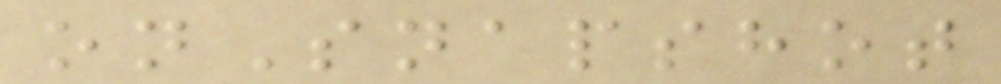onSnapshot
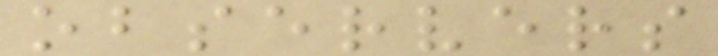observers
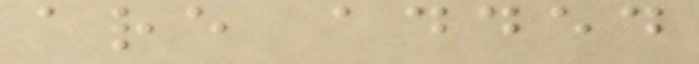are added
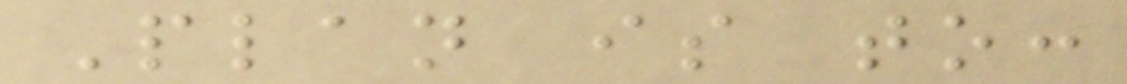Plan is to:
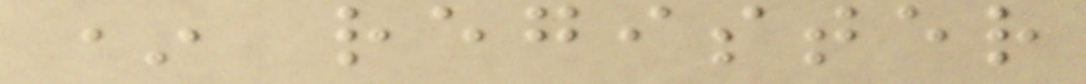* register
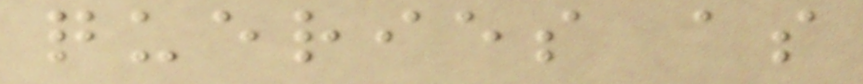queries as
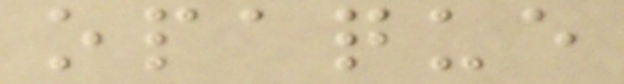opaque
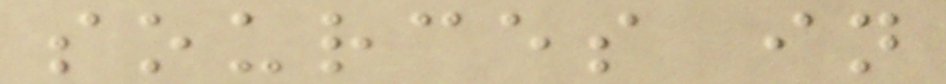sources in
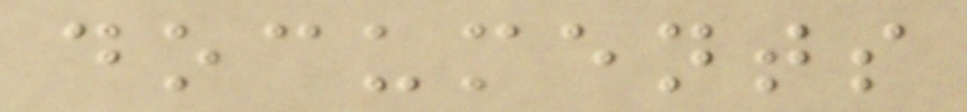documents
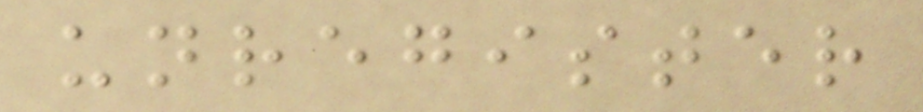unregister
